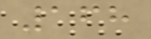168
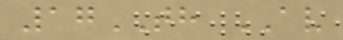17TH AV
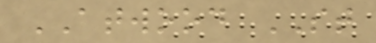ATWOOD ST
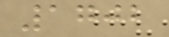1702
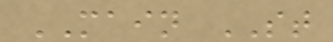MAIN ST
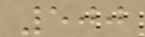500
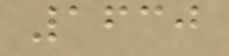1630
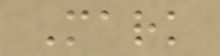Mark
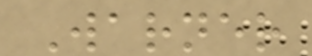Warner
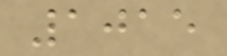1015
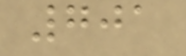701
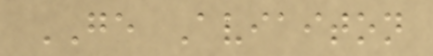GE Aviaiton
